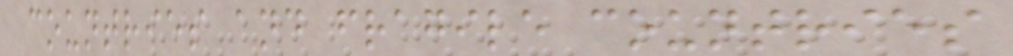countries and fragile countries
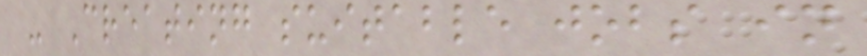- Creating suitable jobs in
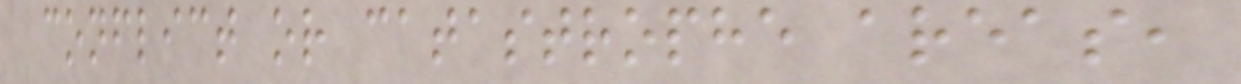conflict or catastrophe areas,
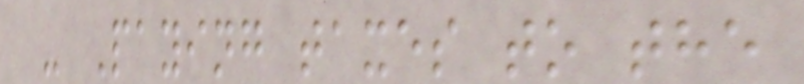- Paying taxes to the
